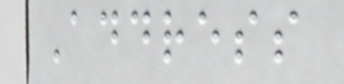Address
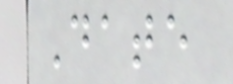Date
